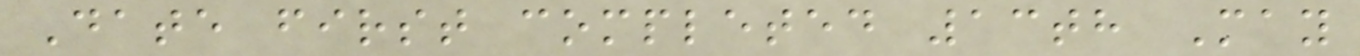Date first completed 13th May
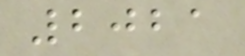2021
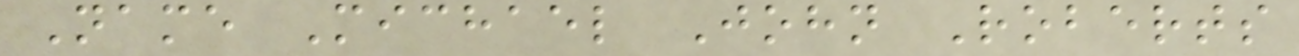Name Michael John Roberts
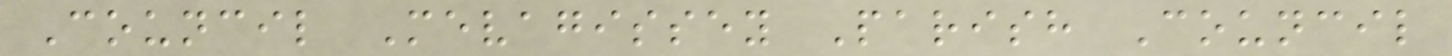Council Mevagissey Parish Council
